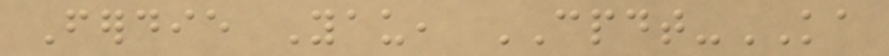Ferdie Yau, CPDT-KA
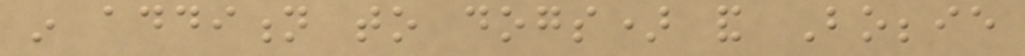in addition to dogs) and Bobbie
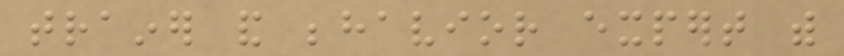trainer and behavior expert with
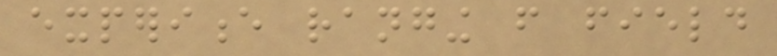experience ranging from field
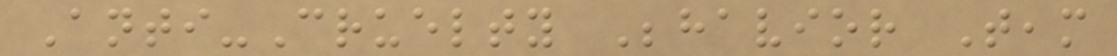Anti-Cruelty Behavior Team
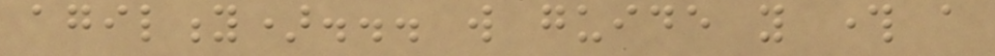agility)... will guide you through a
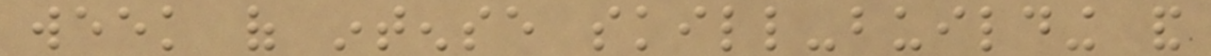week of intense skill-building and
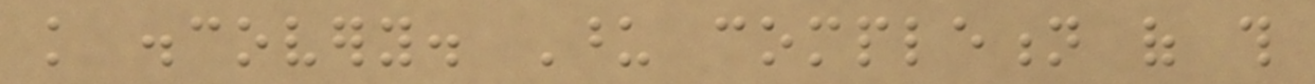knowledge discovery. Upon completion of this
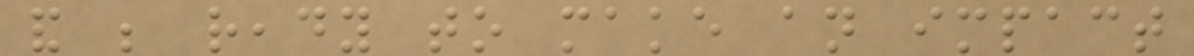and be ready to make an impact
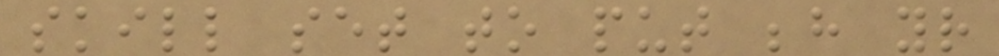skill set to put behind your
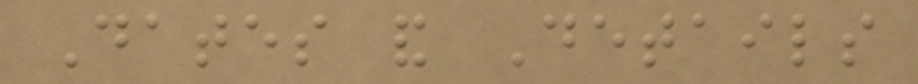Dates and Details
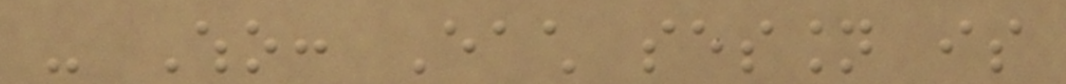- Who: Each session is
